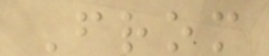From
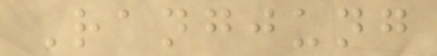Rangjung
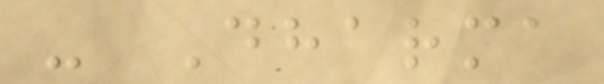- Dharma
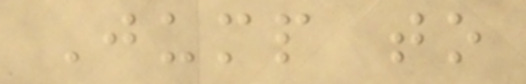Jump to
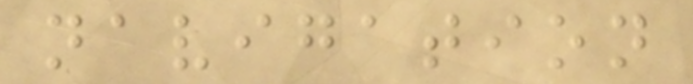navigation
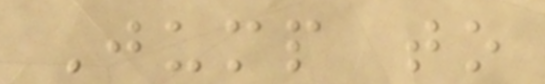Jump to
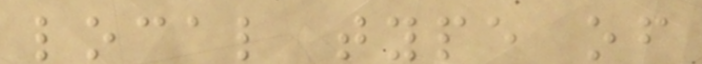local type of
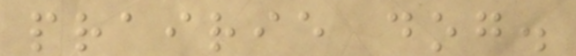prairie dog.
